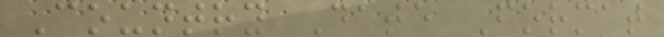Country Date Format
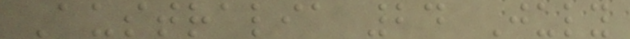Australia 24 July
